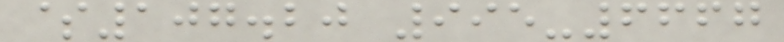$107.20 995-6667
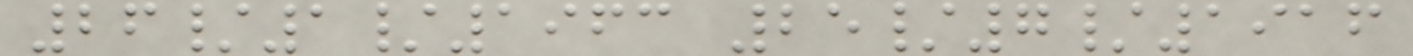26/1/1963 25/7/1916
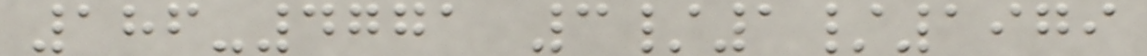186-4771 3/1/1979
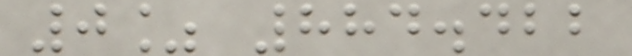0% 884.422
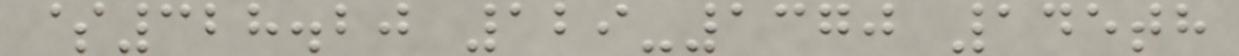$328.20 129-1370 145th
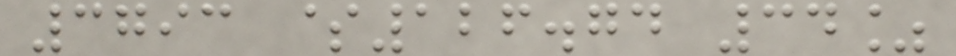3793 $126.74 34%
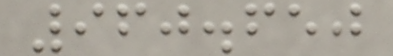960.650
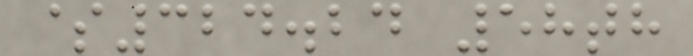$324.24 58th
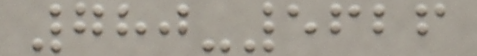780-5626
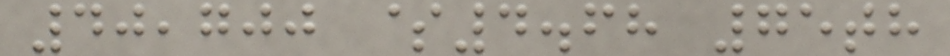40,700 $4.68 75th
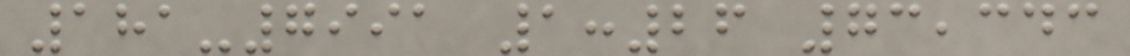181-7991 1:26 73,343
